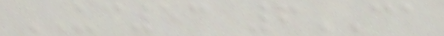UC53 6CA
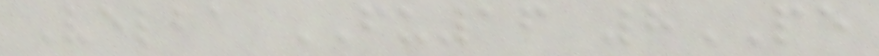Velba FU16 8PE
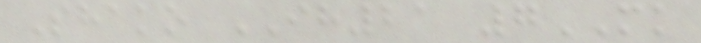Shako IH21 7MK
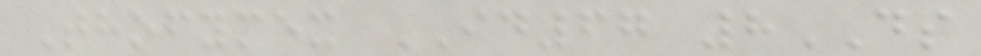Thofymex ID67 8DS
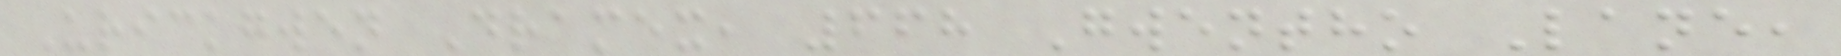Urickgwen Dramex, 668 Gwentho Lane,
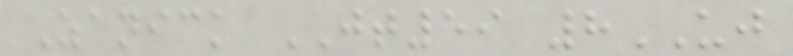Zanick JT59 8UJ
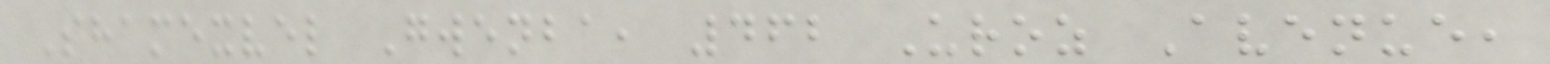Shamexvel Gwenba, 462 Uroz Avenue,
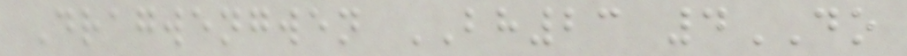Dragwengwen BH23 4DO
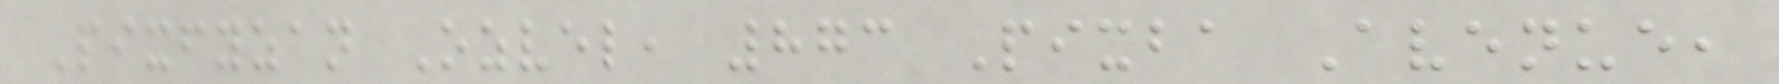Pixfyzan Ozvel, 873 Pixba Avenue,
